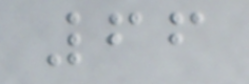66
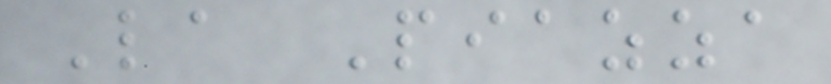La Piazza
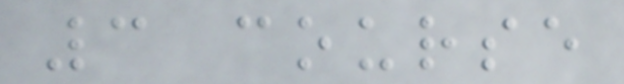3 course
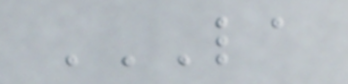LA
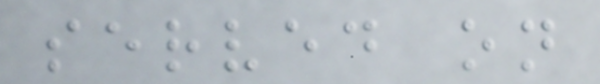served on
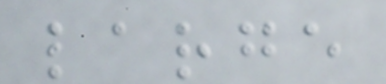large
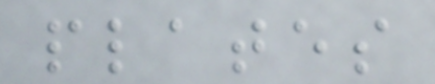plates
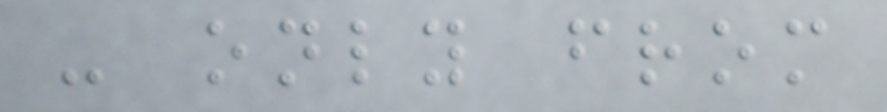- only from
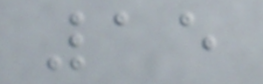15
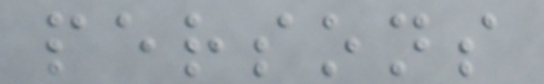persons
